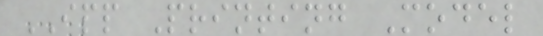IPP Printing Model
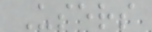Users
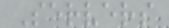Servers
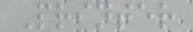Printer
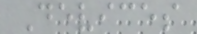Devices
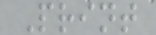Print
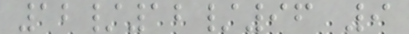12/12/96 9
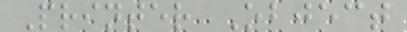Printer Object
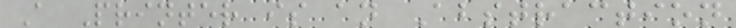A Printer is an Abstraction
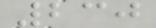230
